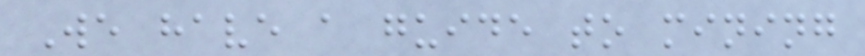We have a guide to mining
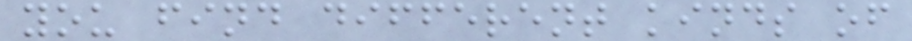you find different kinds of
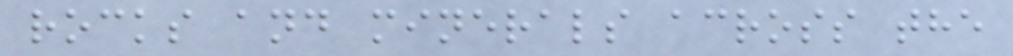rocks and minerals across the
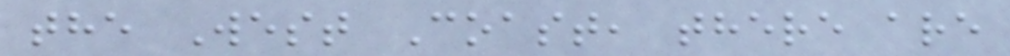the West Coast, there are
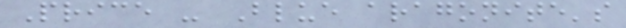Price - Blue aragonite's
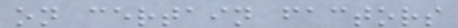on certain factors
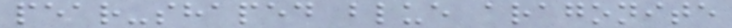pear-shaped blue aragonite
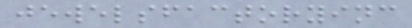jewelsfactoryinc
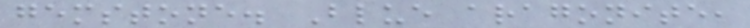gemstone. Blue aragonite,
